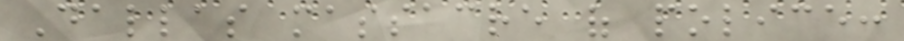Dallas massacre of police:
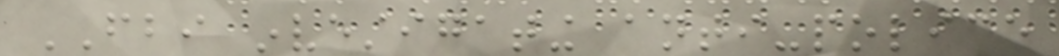FBI investigating anti-police
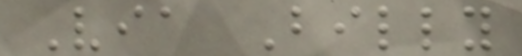Via Billy
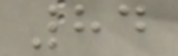84
